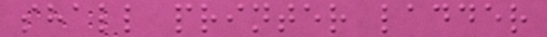shall printer ladder
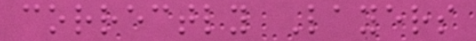correctly Layers
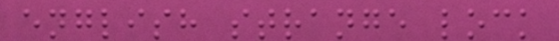english strange lock
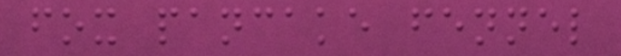fox pancake fennel
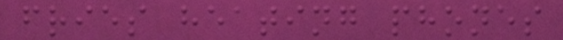fries heating phones
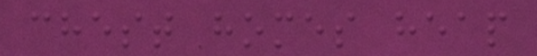chest homes heap
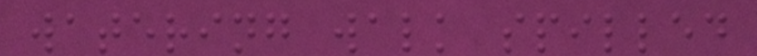watering walk spilled
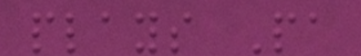plays Pa
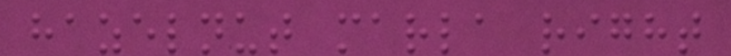hazelnut marla right
